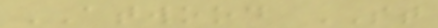ATWOOD ST
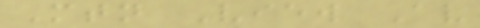Mtn View Av
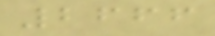2666
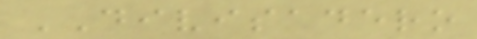DIVISADERO
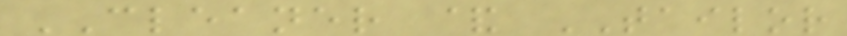CLEANER & TAILOR
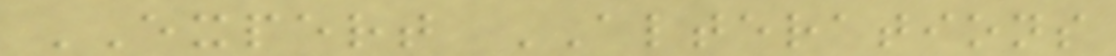EXPERT ALTERATIONS
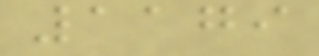1179
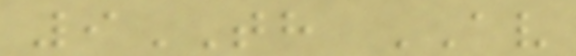9TH AV
